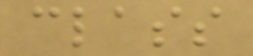class
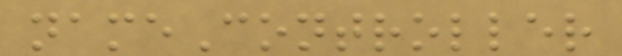nameController
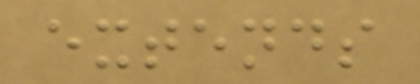extends
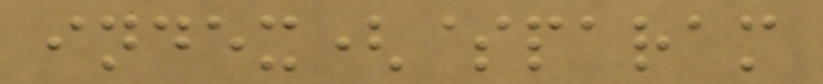index($param
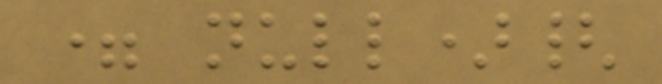= null){
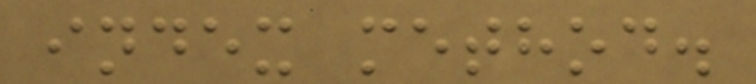index method.
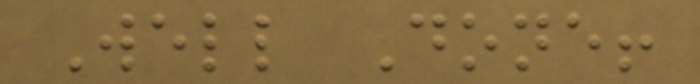Well Done!
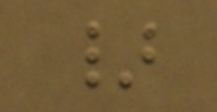}
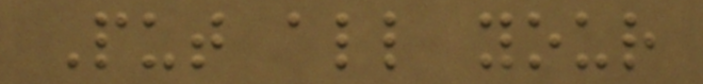Put all your
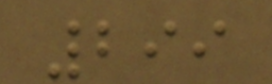299
